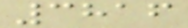3816
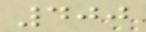400
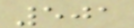501
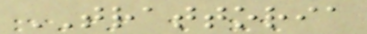TRATTORIA
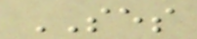SES
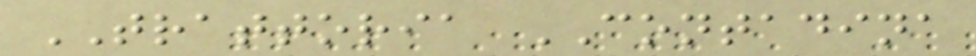TRATTORIA CONTADINA
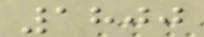1800
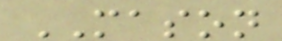MASON
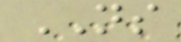NS
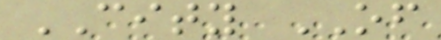CITY OF
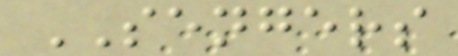SENGERS
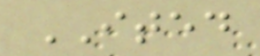ITED
